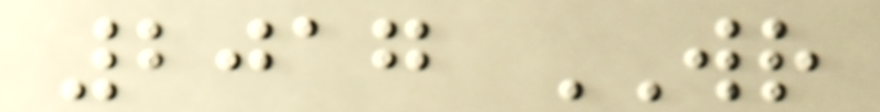2017 WR
